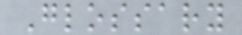Glossary
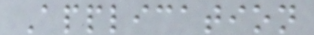Application
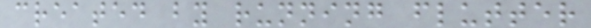created by running flutter
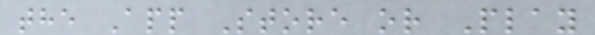the App Store or Play
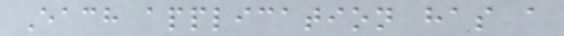Each application has a
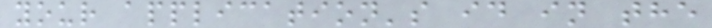your application's id in the
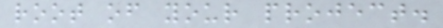root of your project.
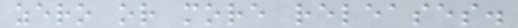zero or more releases.
